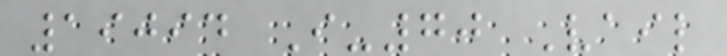19094 I-70 Vail
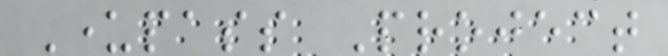Underpass Project
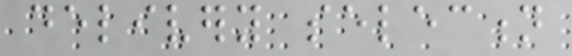delivery selection
